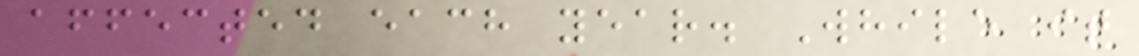affected each year. While it
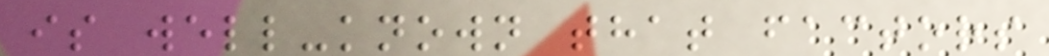is well-known that factors
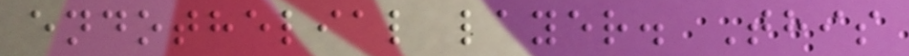endothelial layer. This
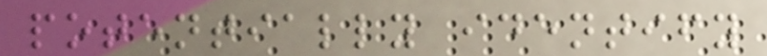potentially identify
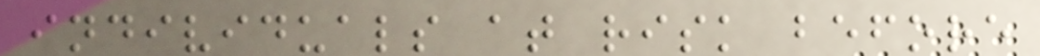individuals at risk before
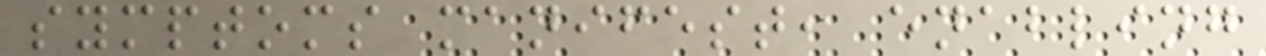symptoms manifest, enabling
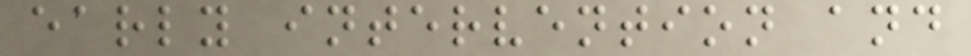early intervention and
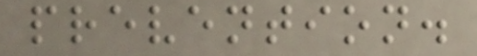prevention.
